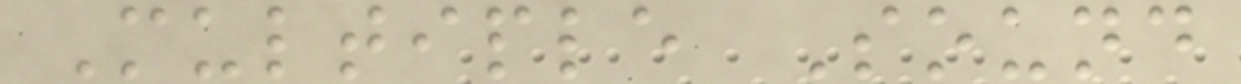Multiple Sound
